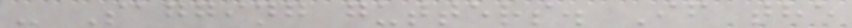- Sagging gutters. If the
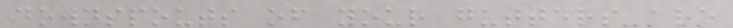downspouts of your gutters are
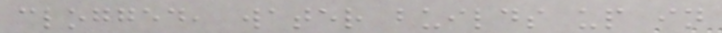clogged, water builds up in
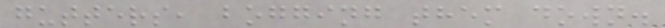gutters, bogging them down.
